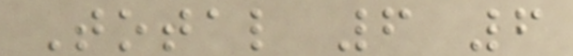Total 6 6
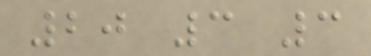20 3 3
